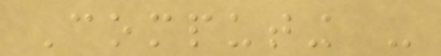Computing -
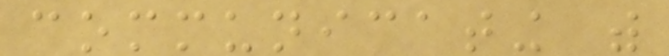communicating with
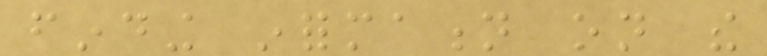finding information on the
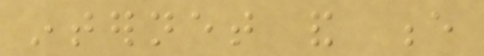internet and e
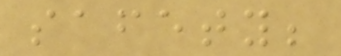safety;
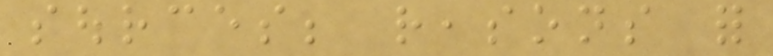sources; reasons for
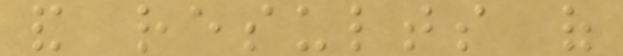and results of
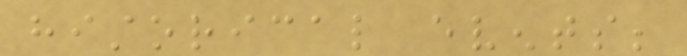historical events;
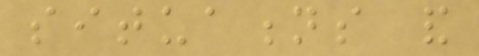situations and
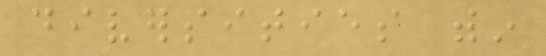diversities within
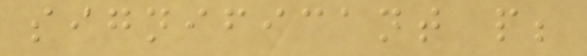significant people;
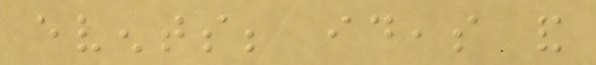events; ideas and
